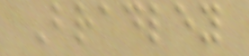Bradley
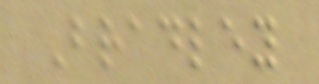Bradley
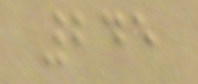245
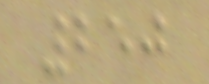250
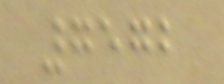7572
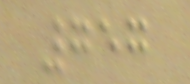757
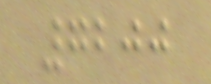7200
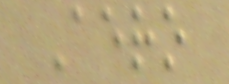Aero
